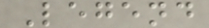Legend
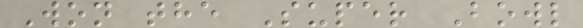Won the Super Bowl
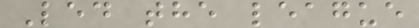Led the league
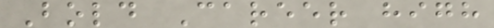Bold Career high
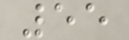55
